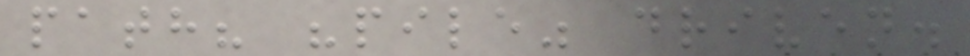path? "pile" driven.
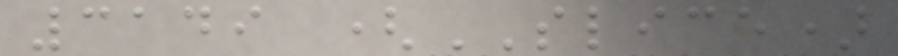3149 (SLICE)
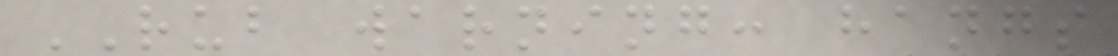RUB warning: hangs
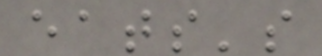eats's
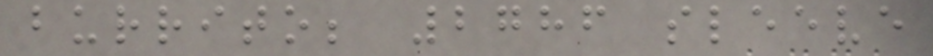burrito; 2786 sleeve
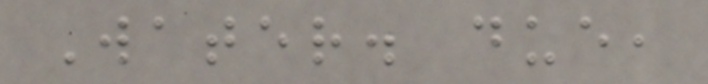Water. due,
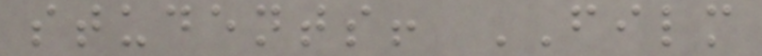students! FILM
